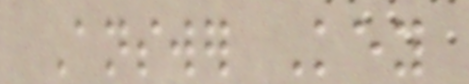Answer Key
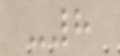-8
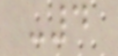-4
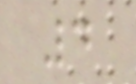4
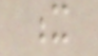x
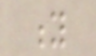y
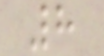8
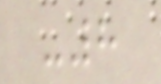-8
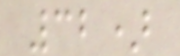32)
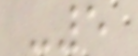-5
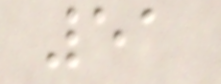51
